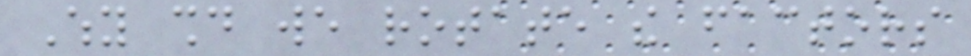Why should we rotate the factors
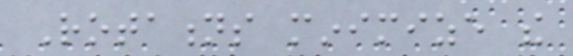Rotations minimize the
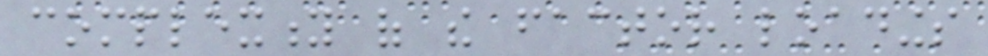complexity of the factor loadings
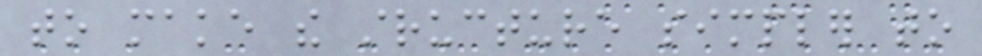to make the structure simpler to
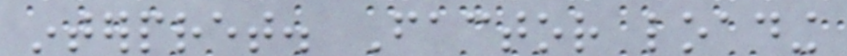interpret. Factor loading
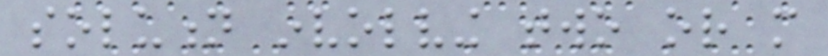solution involving two or more
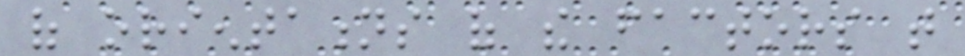of orientations of the factors that
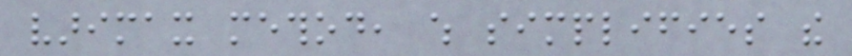varimax method, which simplifies the
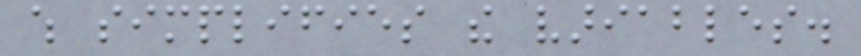which simplifies the variables.
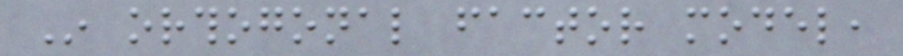In orthogonal factor model,
